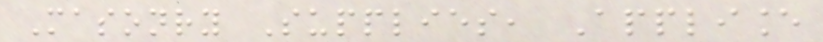Masonry Supplies, Appliance
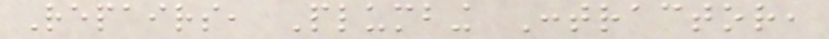Repairs, Plumbing Contractor,
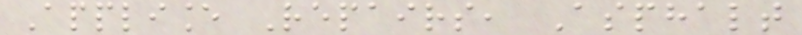Appliance Repairs, Asphalt
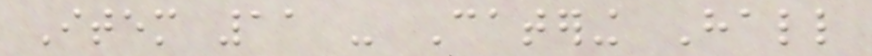Item 11 - Catering Hall
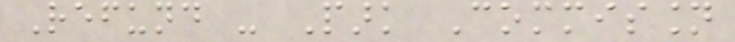Refund - Park Commission
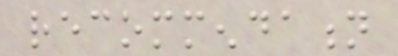recommendation
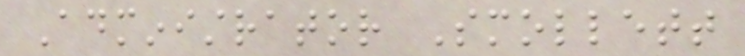Administrator Smollett
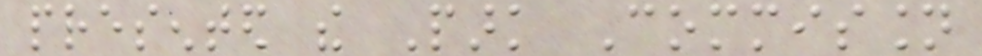presented the Park Commission
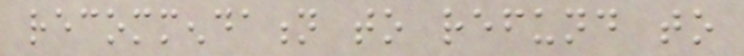recommendation to refund to
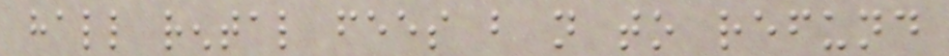hall rental fees but not to refund
